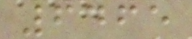6465
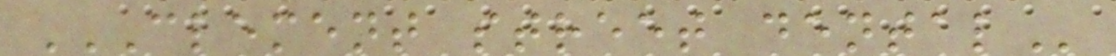CLEMENT STREET DENTAL
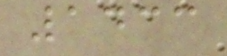1433
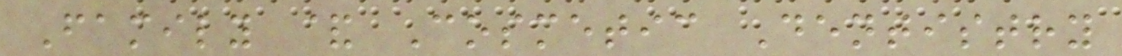Family & Cosmetic Dentistry
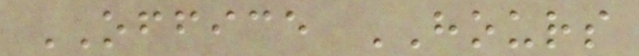OFFICE HOURS
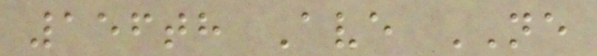156th Ave NE
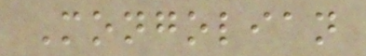Mongolian
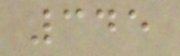345
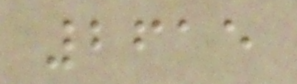2615
